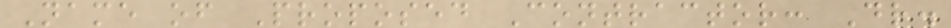Name of Proposed Contractor: Dr.
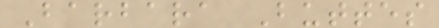Barbara Buttes
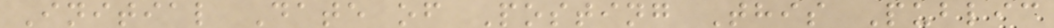Initial Date of Posting This Public
